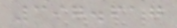397.617
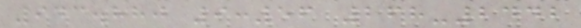943.880 9:56 268-2442
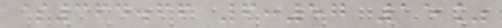$364.66 6:57 15%
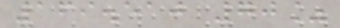169.510 70%
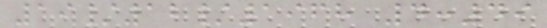19/12/1968 4:49
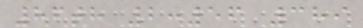86th 2:56 389
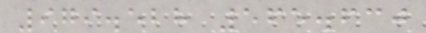979.528 565.630
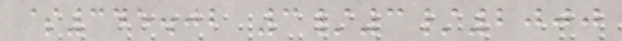$345.02 3/3/2000
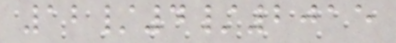12/4/2015
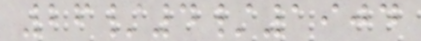26/4/1904
